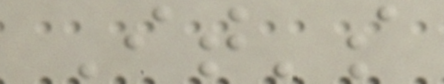It's
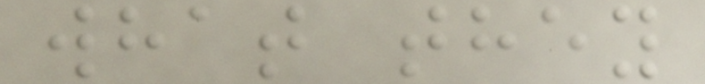what they
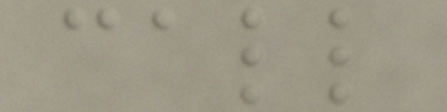call
